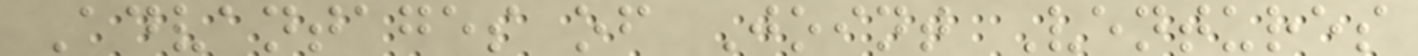Advantages of Joint Ventures
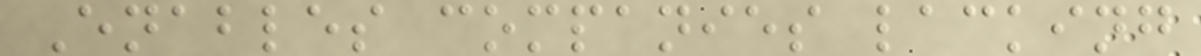Enables companies lacking
